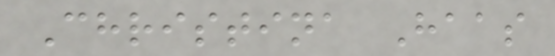Christina Haas
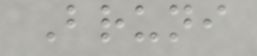Bruni
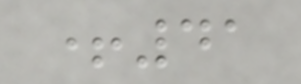+41
